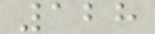128
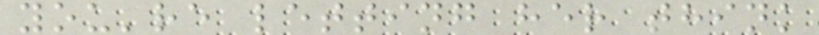you're letting her think
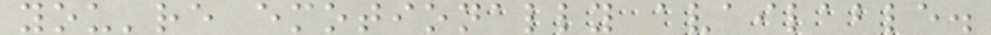you're emotionally available.
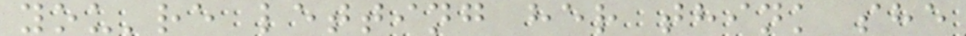you're letting her think she
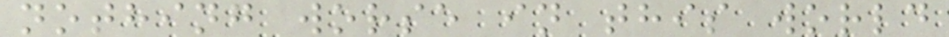nothing worse in this world
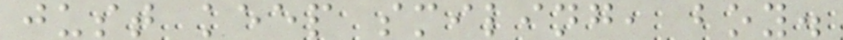just keep smiling, boy.
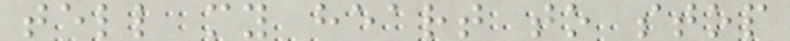tell my heart to stop
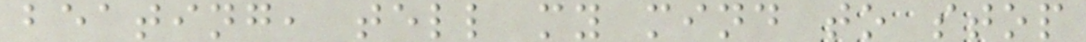beating, tell my mind to stop
